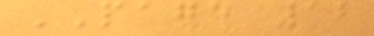PAGE 12
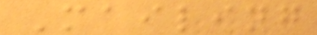Mailing
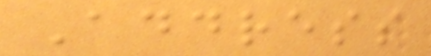Address
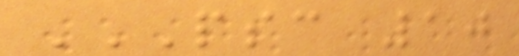PSC 10
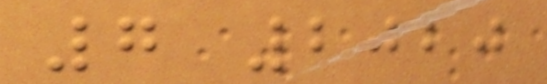7 2020
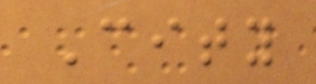City
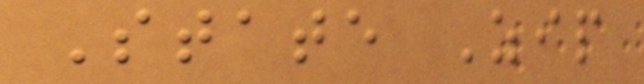State Zip
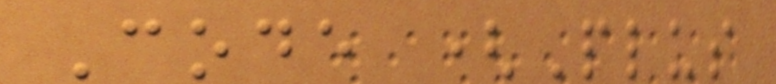Code (Plus
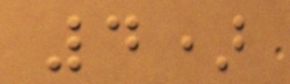4)
